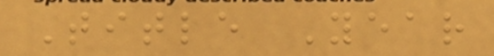Title Year
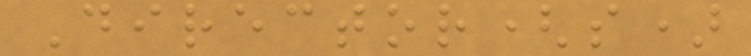Director(s)
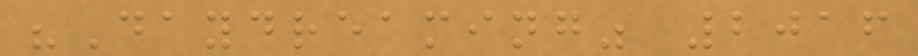"Daydreaming" 2016
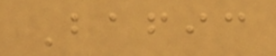Bafic
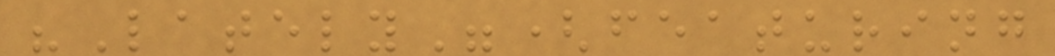"Lately"(featuring
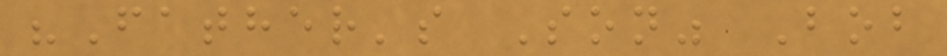"Father's Son" Bob
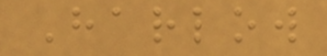Harlow
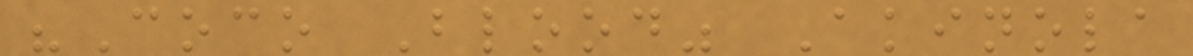"Coco Blood" Akinola
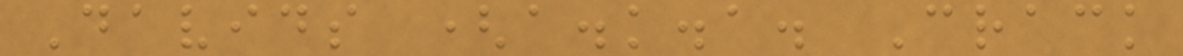Davids (a.k.a. Crack
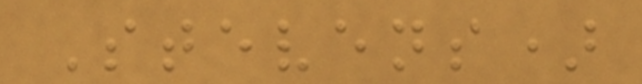Stevens)
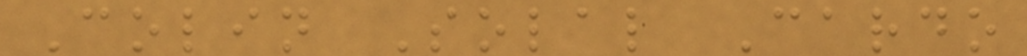Colin Solal Cardo
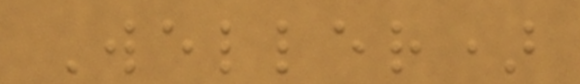Weller)
